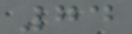74
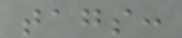tags:
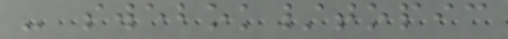- swebok/topic
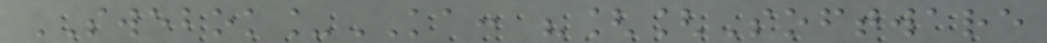SWEBOK_KA: "[[Software
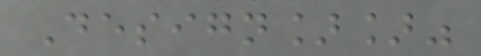Design]]"
